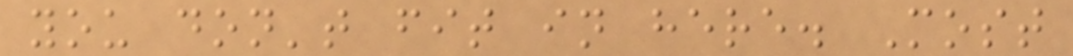you don't fit in here. Most
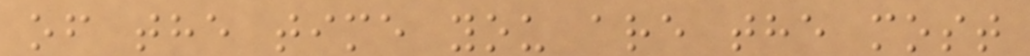of the time you are the most
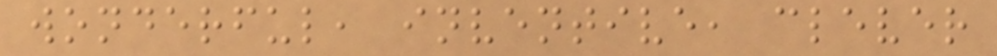wonderful, inventive, clever
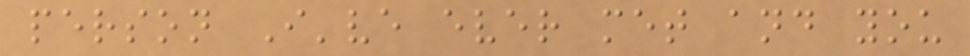person I've ever met and you
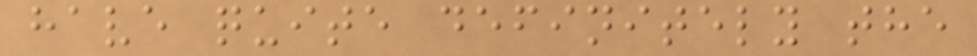have quite definitely the
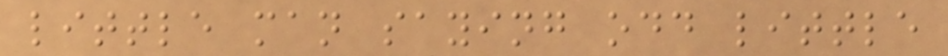little man saying odd little
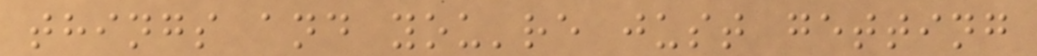things and you're just getting
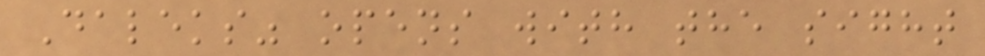Daleks" opens with the sight
